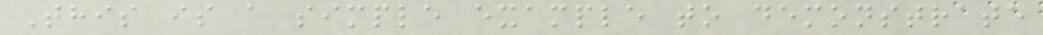This is a simple example to demonstrate
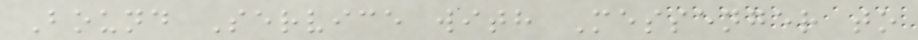Bound Service with Messenger to
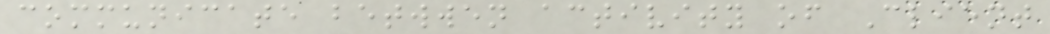communicate betwwen activity of Client
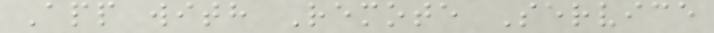App with Remote Service
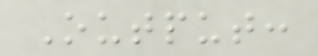Output:
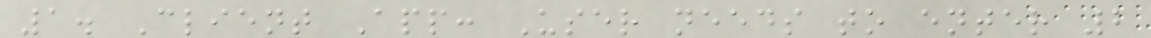1. Client App: User needs to enter 2
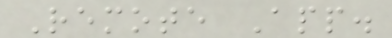Remote App.
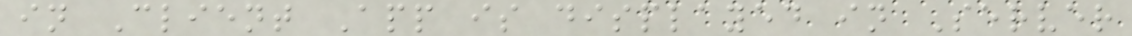in Client App is displayed in Server
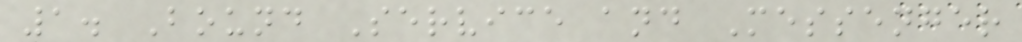1. Bound Service and Messenger
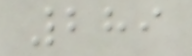289
